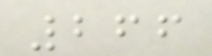266
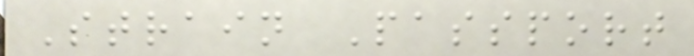Strain Passport
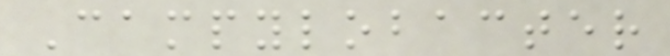Campylobacter
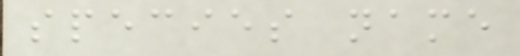species name
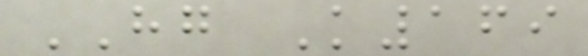HG K169
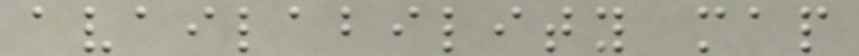availability map
